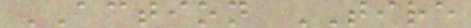ACTION TIRE
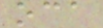oca
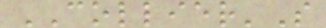COLLIER'S
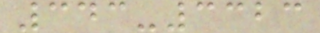343-3323
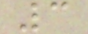3
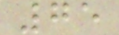75
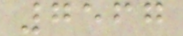7567
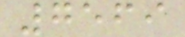7569
